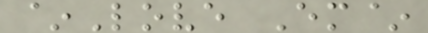~Love Em~
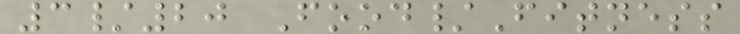3/20 Food/Fitness
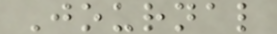Journal
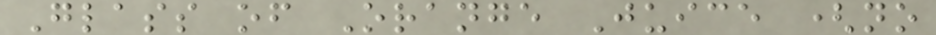Glass of Orange Juice (no
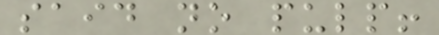said no pulp!
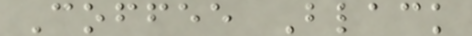Coffee Black
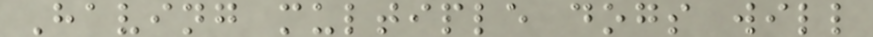Having multiple dogs will
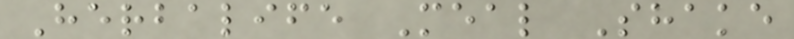Herbalife Meal Shake
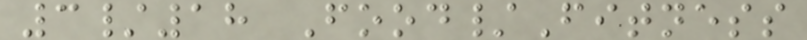3/18 Food/Fitness
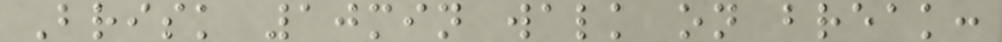Brisk 10min walk on break:
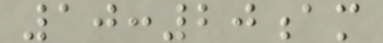10:20am
